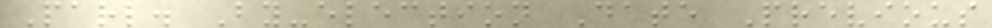Parl. By-election Date Previous
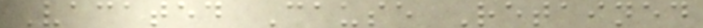Vacated Cause Retained
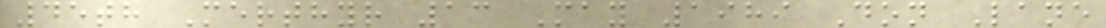45th Merthyr 13 May 1989 Don Lane
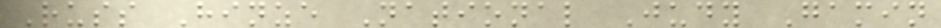Russ Hinze National Judy Gamin
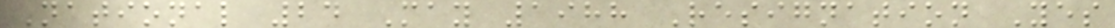National 24 May 1988 Resignation Yes
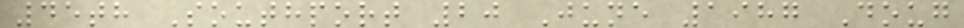45th Southport 20 June 1987 Doug
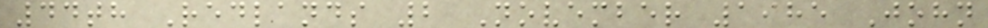44th Redlands 2 November 1985 John
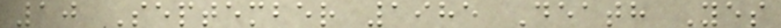10 September 1985 Death Yes
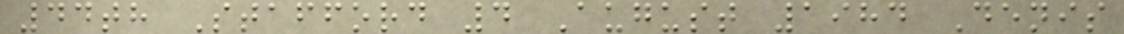44th Stafford 4 August 1984 Denis
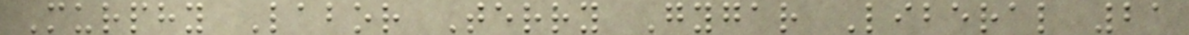Murphy Labor Terry Gygar Liberal 21
